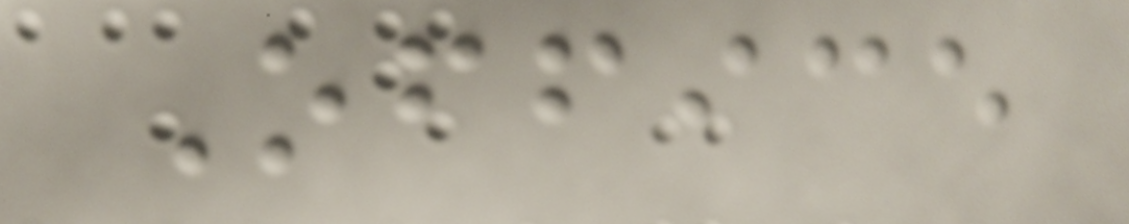Office
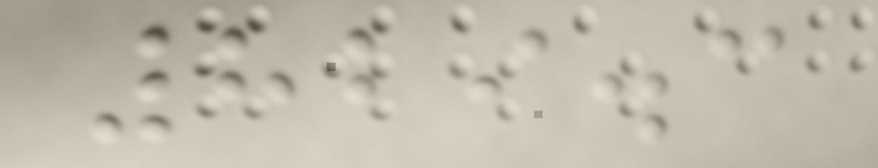829.3
